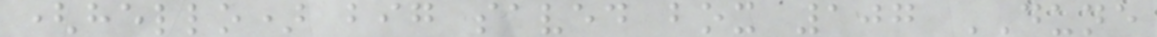(hello) big saved box 107 DUNE
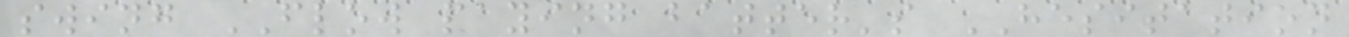swing FLOW paying batter's HESITATION
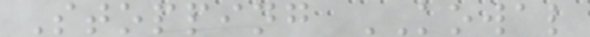Stopping KOWAL
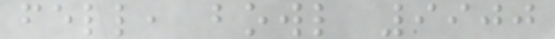fell, bowl 9900
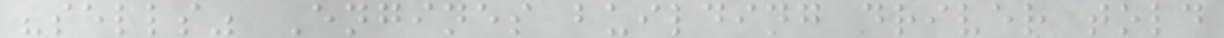"sells" Engines building driver told
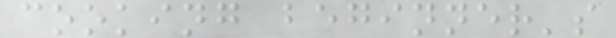cooking beginner's
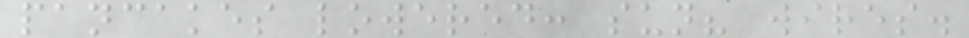pancakes lowered: sun? wires.
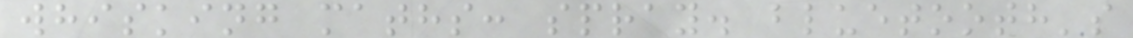whisking maths: spray. bluetooth's
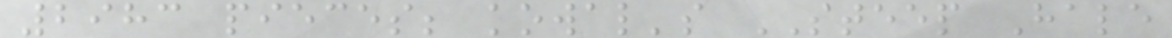2983 pieces; kowal's STEEP Hale
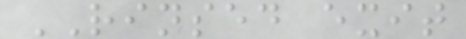RINSED exit
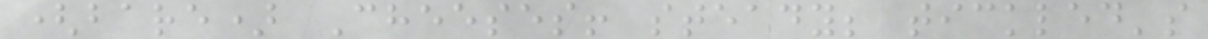(bare) Cheeses! steady; tickled's
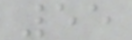55
